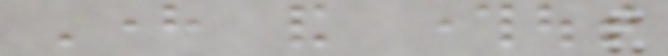Here and throughout
